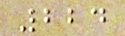224
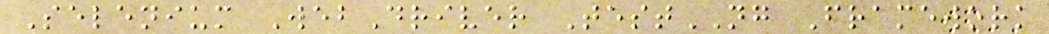Selenium WebDriver TestNG Framework
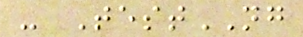- TestNG
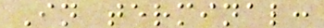In terminal:
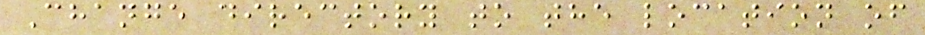Change directory to the location of
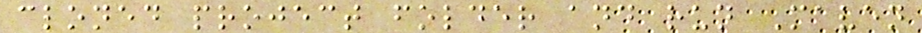cloned project folder and run Maven
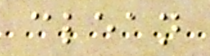clean
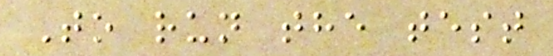To run the test
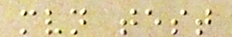mvn test
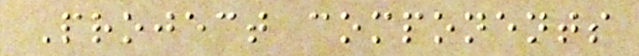Project components
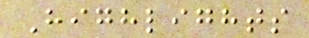Highlights
